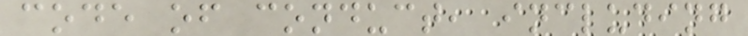code of conduct, including
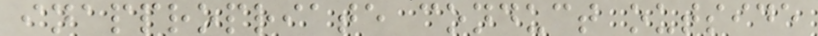inappropriate conduct outside
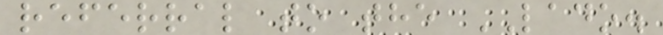referral to the LADO.
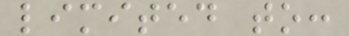limited to:
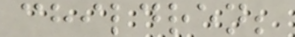children;
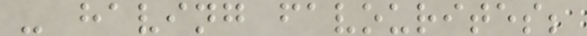- having favourites;
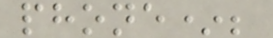phone*;
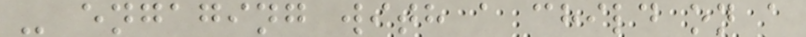- engaging with a child on a
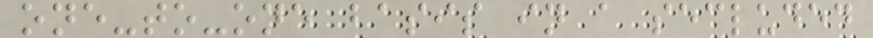one-to-one basis in a secluded
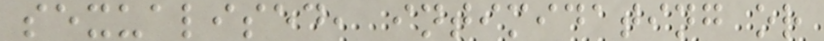sexualised, intimidating or
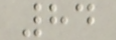84
